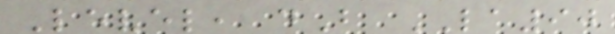Level, dB LA90
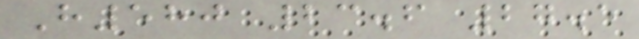H580 23.6 27.5
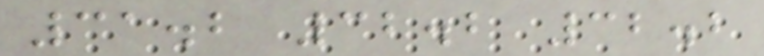31.2 32.2 32.2
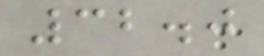32.0
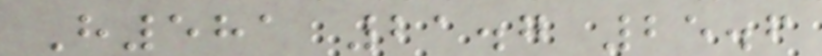H581 21.7 25.6
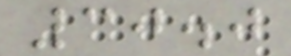30.0
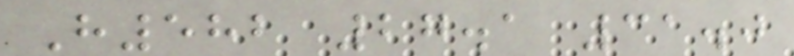H582 27.1 31.0
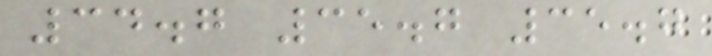34.7 35.7 35.7
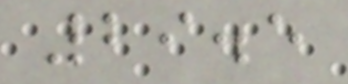29.5
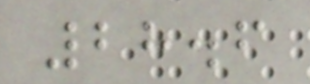28.6
